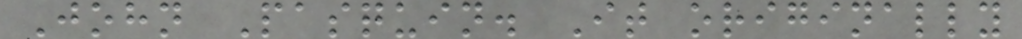John Pasquin. It originally
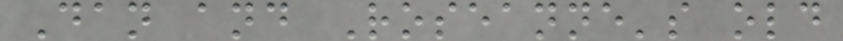Dan and Roseanne's old
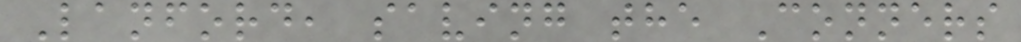Lanford, saving the Conners
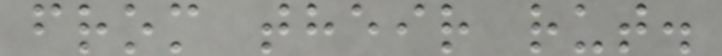from their rut.
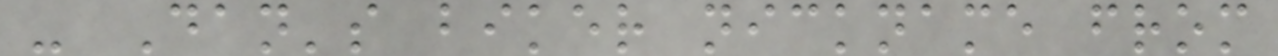- Dan's biker nickname from
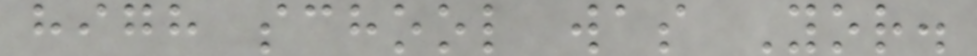high school was Yor.
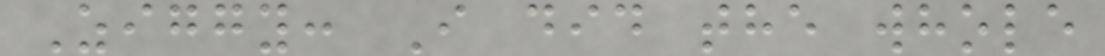Ziggy: I did the whole
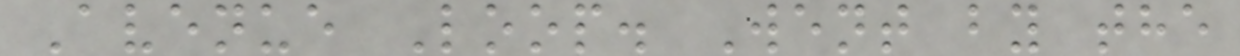Avenue Loop. Went by the
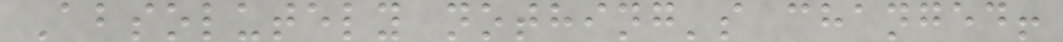Absolutely nothing's changed!
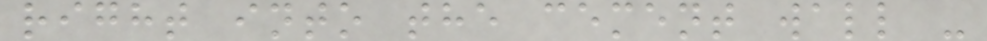right into the cement wall -
